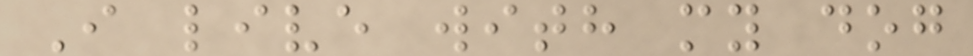I live with my dog
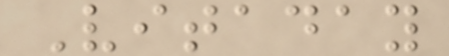Vitaday
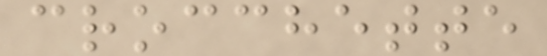crocchette
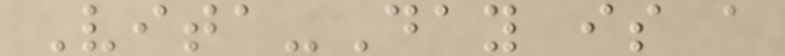Vita-Day is a
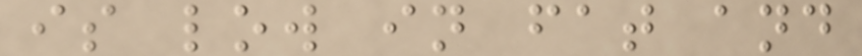is low in fat and
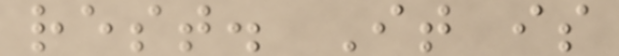rest. It is
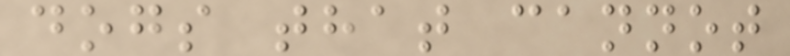dogs that cannot
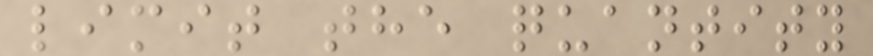limit the quantity
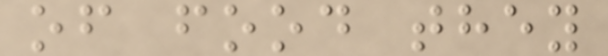of food they
